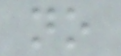no
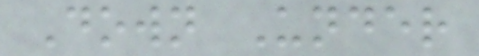Down Under
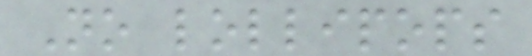No lollipops
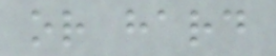or hard
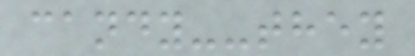candy--they
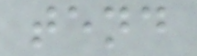tend
